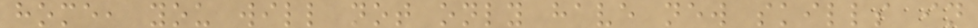home, you will not only have new skills in
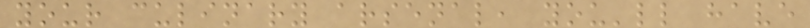your culinary arsenal, you'll have
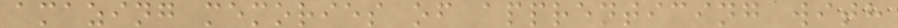amazing memories of apprenticing with
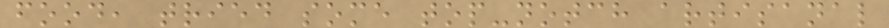food, tried some top-notch artisanal
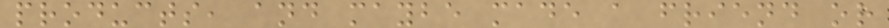products, and maybe made a friend or
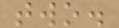two.
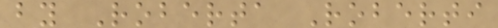by Roberta Roberti
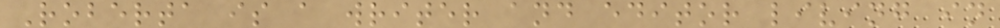Roberta is a writer and editor living in
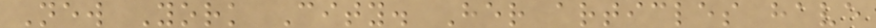New York City. Her articles have
